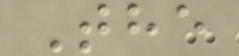The
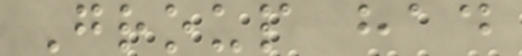Group had
